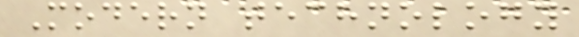Modern technology
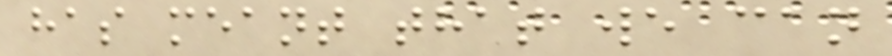has meant that we can
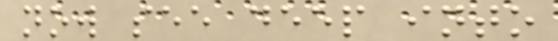now see deep into
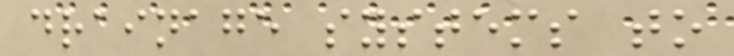drainage systems to
